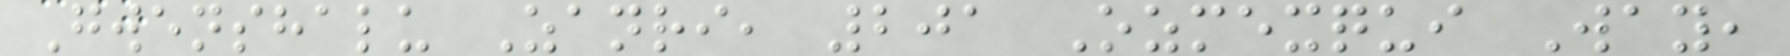Gwenshalu Zanri, 201 Ozmexqui Way,
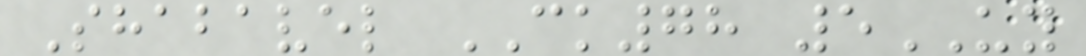Shabavel CK78 5UY
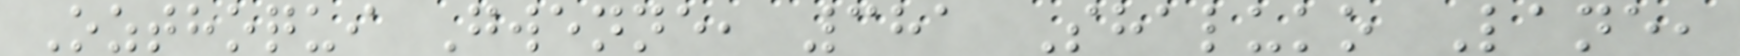Ozthoqui Gwenne, 381 Shaluko Lane,
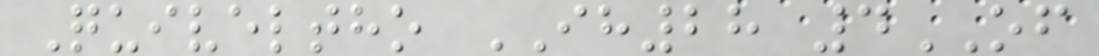Quiveltho IH28 4OF
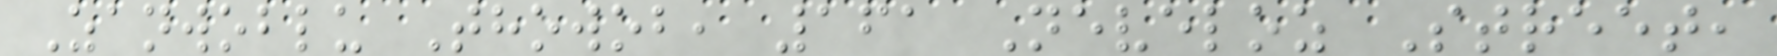Zanwoblu Thowob, 161 Neveloz Street,
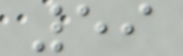59
